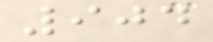904
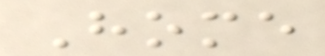Home
